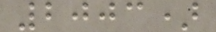2003)
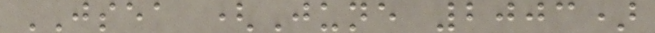JSEA (June 2003)
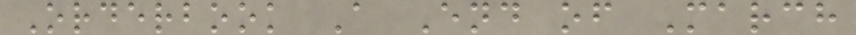Orderbook A End of March
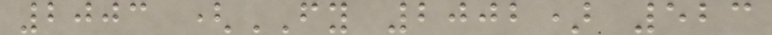2003 (FY 2002) 523
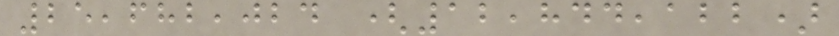25,682,024 (12,844,122)
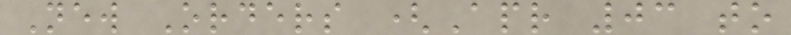New Orders (Apr 03 to
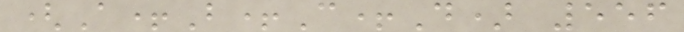(A+B+C+D) 556
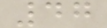47
